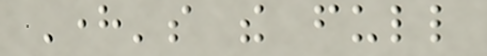Here's the full
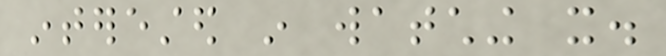interested in watching it.
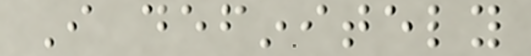I definitely
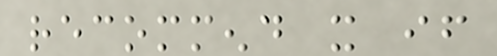recommend it if
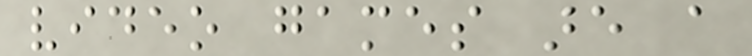video games are a
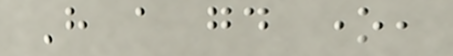Have a good one,
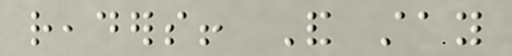readers! And stay
